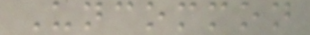Uncommon
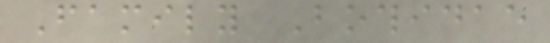Family Bothidae
